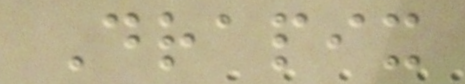Drapix
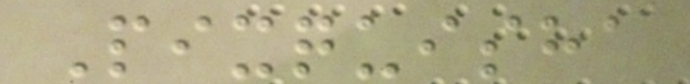Pixquisha
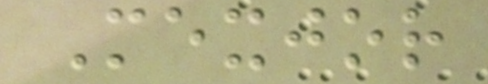Mexjor
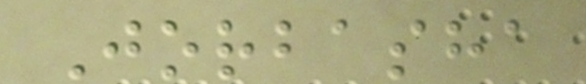Jorbasha
